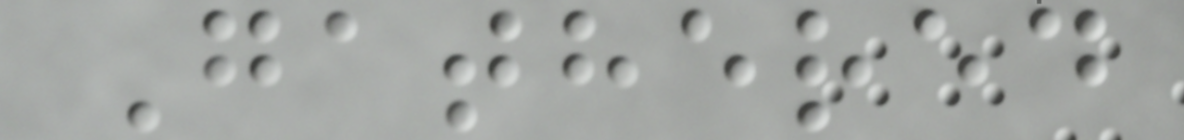Gathered
